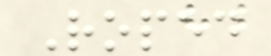Roped
